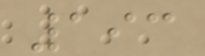193
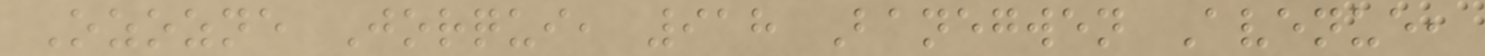Ozozne Jorqui, 918 Banegwen Avenue,
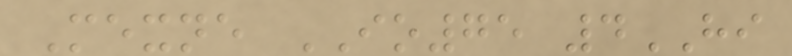Mexne IO75 4HI
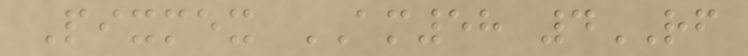Pixmex AM58 4RF
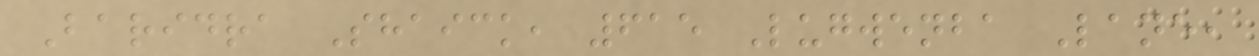Baridra Shaick, 615 Lugwenba Lane,
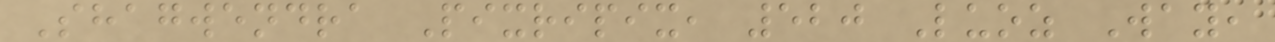Shagwendra Pixripix, 520 Luoz Way,
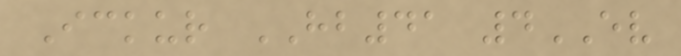Ickur HB41 4EV
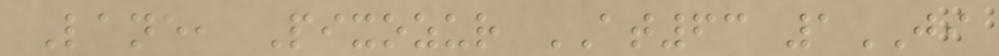Lane, Pixozur AT63 1JI
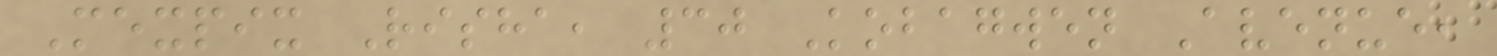Mexpix Risha, 30 Kobagwen Avenue,
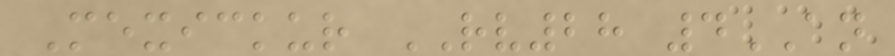Mexickur RV28 4AN
